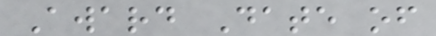Award Date of
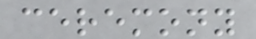ceremony
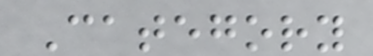Category
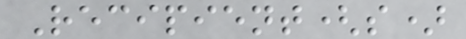Recipient(s)
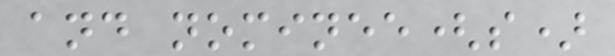and nominee(s)
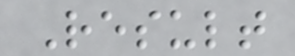Result
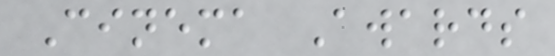Cinema Awards
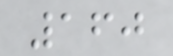160
